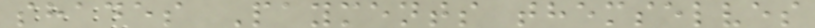shades Payments themselves
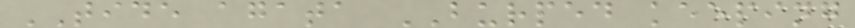TIDE agata BURPED keeping
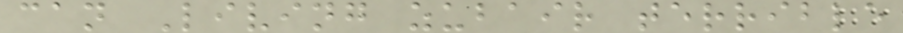can Living zubair terrible
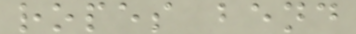ropes bend
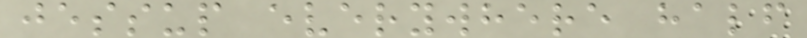jessup everywhere half
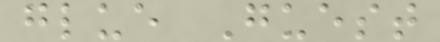glue Guest
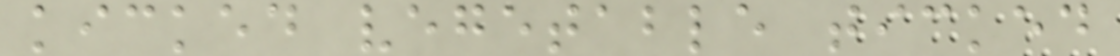kicked vegetable ticked
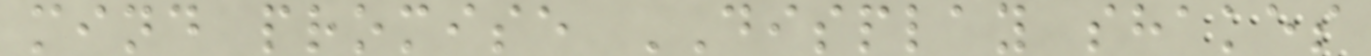mind promise DISPLAY shakes
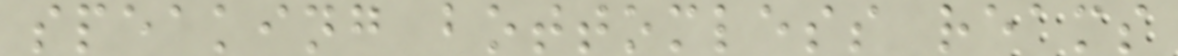speaking bottomless reams
